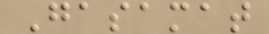Gasamat
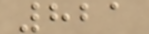821
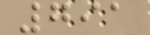791
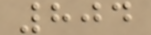804
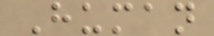Human
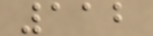112
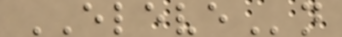ELEVEn
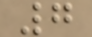7
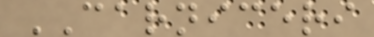CARNICERI
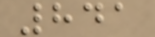841
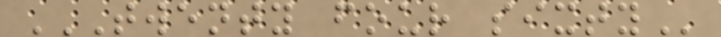TWENTY FOUR SIXTY
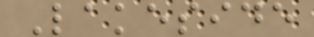Lakeside
